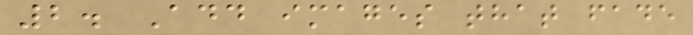2. Add images that fade
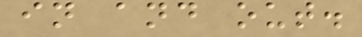in and out.
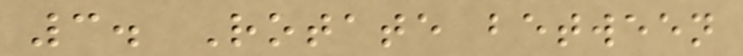3. Rotate between
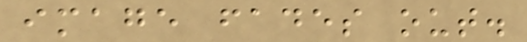image fades out.
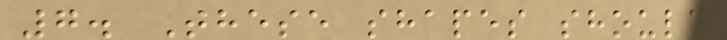7. These shapes should
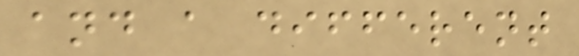and a different
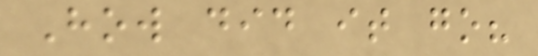How did it go?
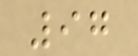97
